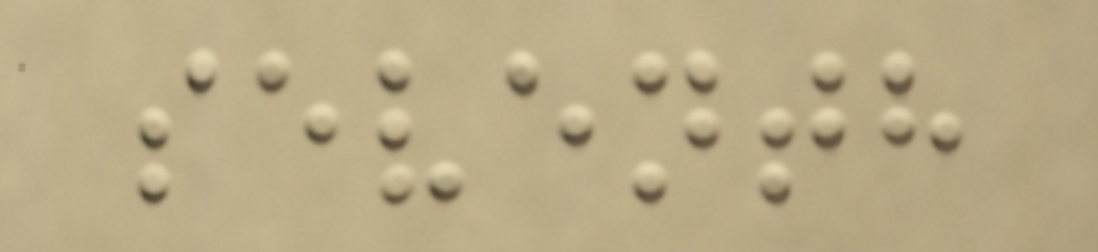seventh
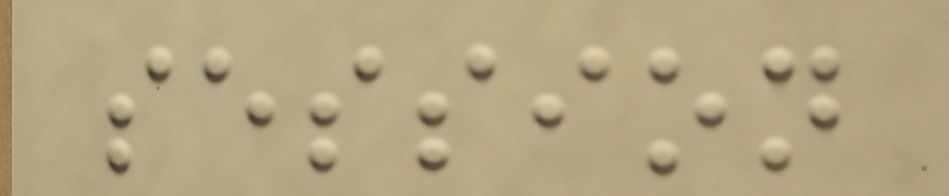session
